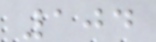104
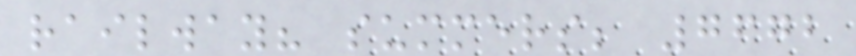railway? summers; 7672
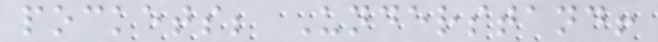pockets; Understand!
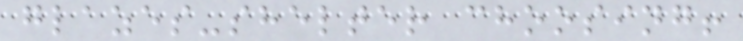glazes-shelter choosing!
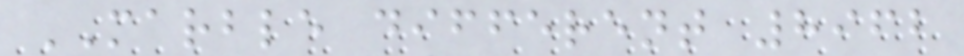MARBLE different 8962
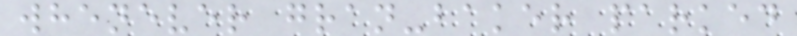whenever gran-baker parked
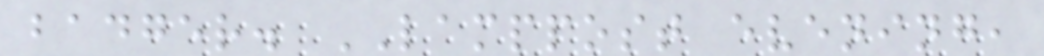badger. LAMPPOST evening,
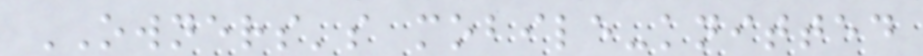OWNERS's mobile-knitted
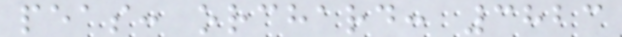peas: orchard: 3823
